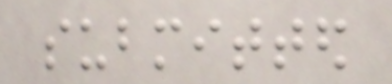submitted
